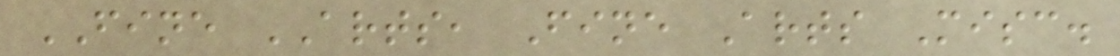FINE ARTS, Fine Arts Misc.
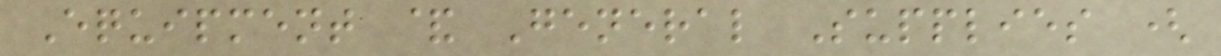Equipment & General Supplies (
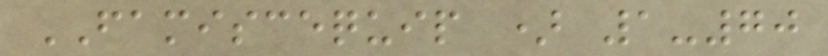FAMISCEQUIP ) 1-70
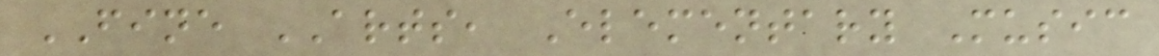FINE ARTS, Elementary Music
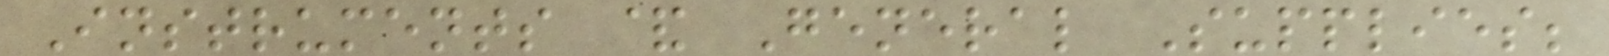Instruments & General Supplies;
